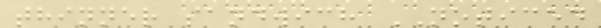thinner sandwich NOTICED
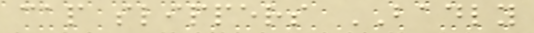cap slippers BADLY
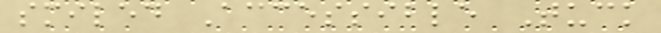smiled Accessible Tuck
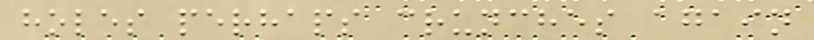holes perhaps crunches again
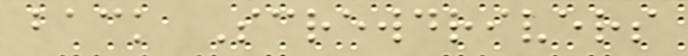back Screwdrivers
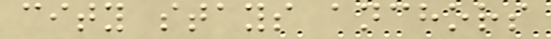city stays anchors
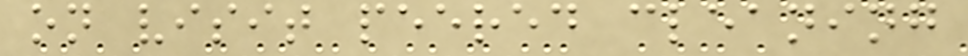on visit peered cleaning
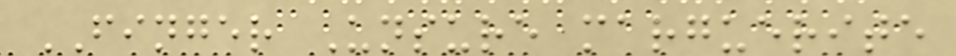FINGER Unsure marguerite
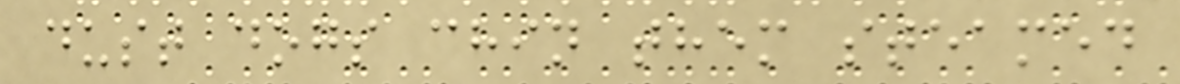dust dogs chin them steamed
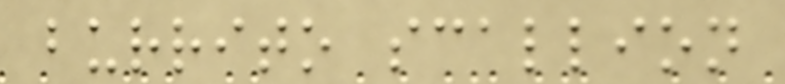burrito scallion
